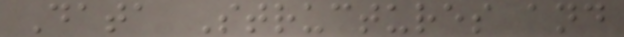Data Structures and
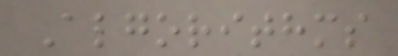Algorithms
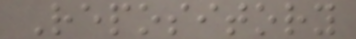Repository
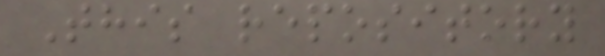This repository
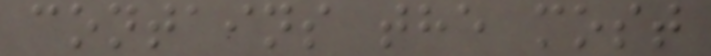contains the most
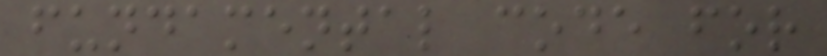fundamental code for
